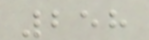258
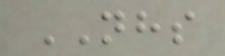NHS
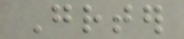Greater
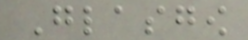Glasgow
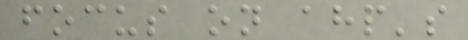focus on ahp's
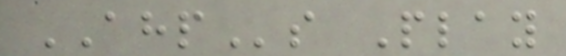AHPs Play
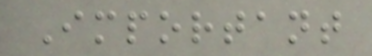Important
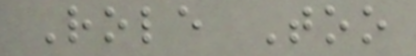Role Too
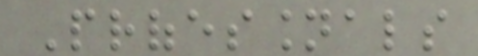Professionals
